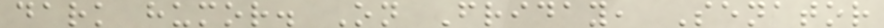dark humor. On Friday, Senator
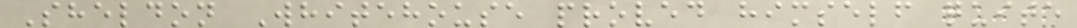Sheldon Whitehouse proved himself quite
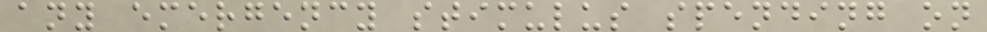any emergency stimulus spending on
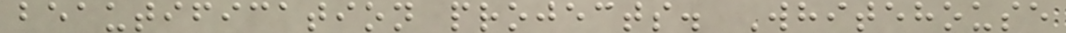beautification projects. Whitehouse
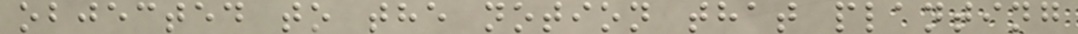objected to the notion that planting
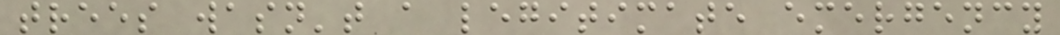trees wasn't a legitimate emergency
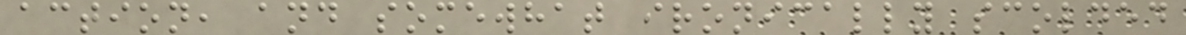action, and somewhat ironically scolded
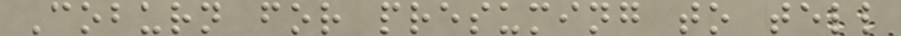Coburn for presuming to tell
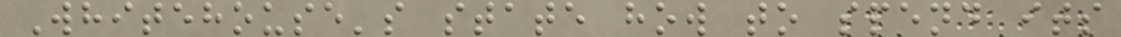Whitehouse's state how to spend its
